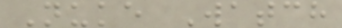Nuke Watch
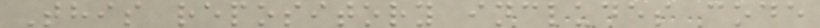This repository includes code
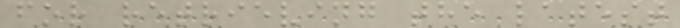for retrieving the latest
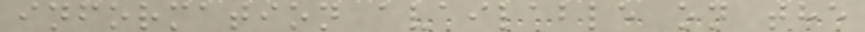information available on the
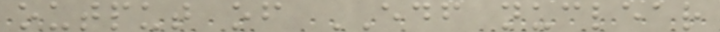output of EDF nuclear
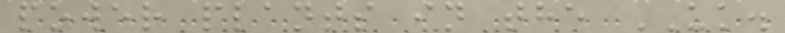power plants in the UK.
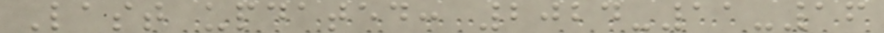Last updated: 2024-11-16
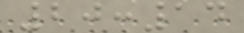20:14
